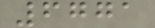6771
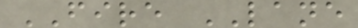FIRE LANE
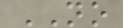NO
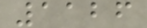1126
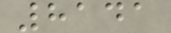8141
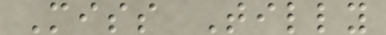Miss Tilly
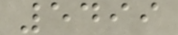5499
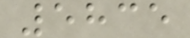5835
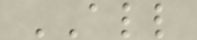ALL
